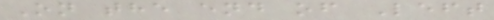On the end of Left
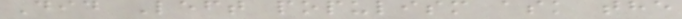Did Left populism ask the
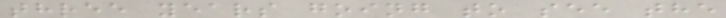three years going to see the
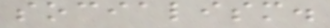socialism.
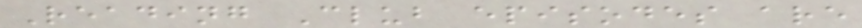Reading Club episodes are
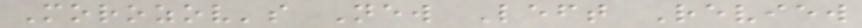Morozov's New Left Review
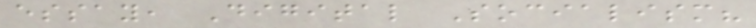essay, Digital Socialism?
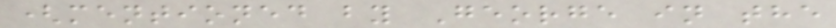(mentioned by George in the
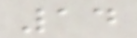14
